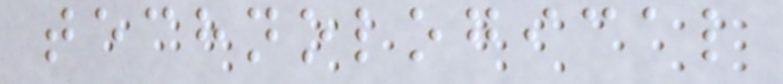technological
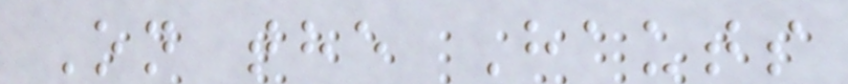On the Hauts
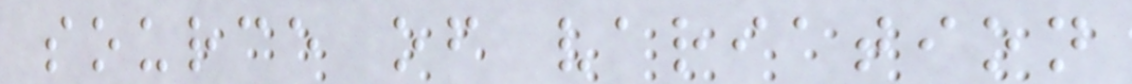source of variation
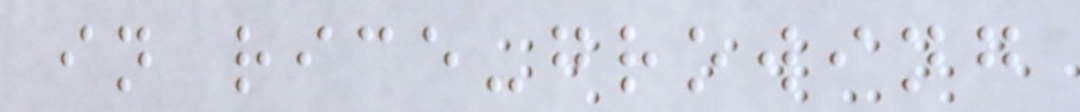in rice-growing
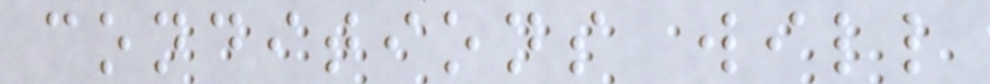conditions will
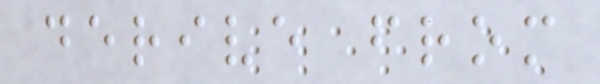derive from
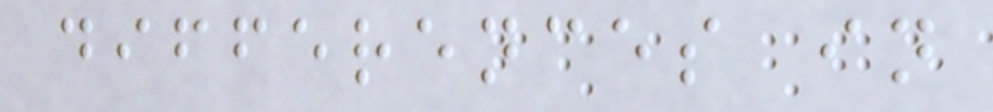differences in
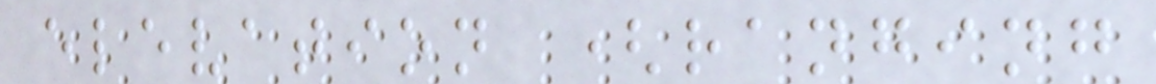elevation (ranging
